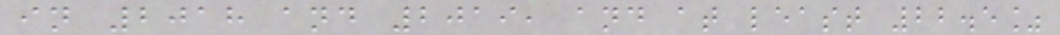in 2018 and 2019, and at least 22.5%
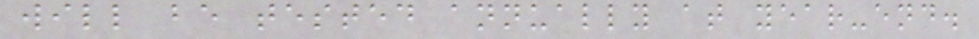will be tested annually at year-end.
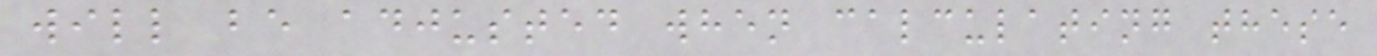will be adjusted when calculating these
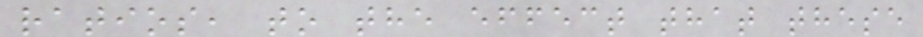ratios, to the effect that these
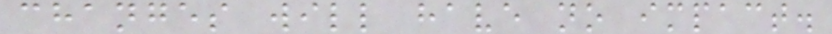changes will have no impact.
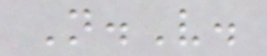N.V.
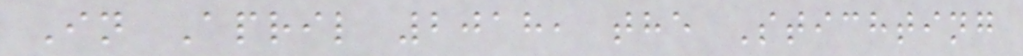In April 2018, the Stichting
